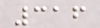316
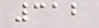312
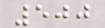500
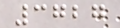3727
